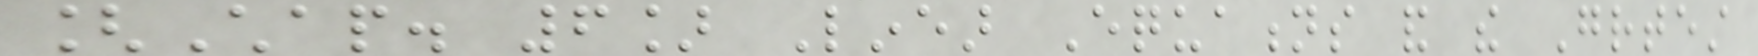[Chap. 6] Linear Equations and the Greatest
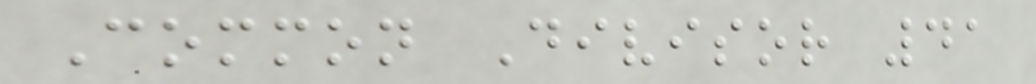Common Divisor 41
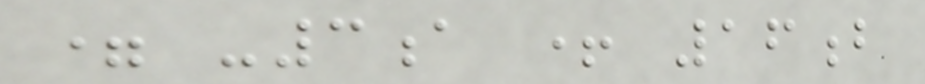= -3a + 16b
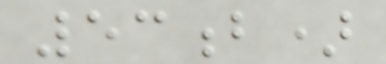53b)
